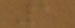1
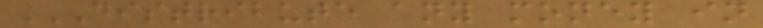DISTRIBUTE ANY MONEY IN
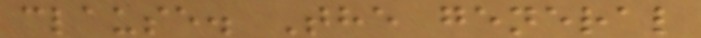clause. The general
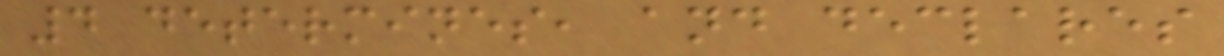4 determines, and declares
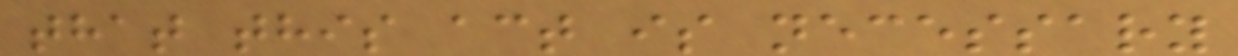that this act is necessary
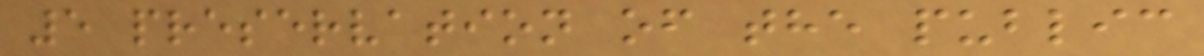5 preservation of the public
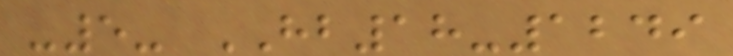-5- HB18-1249
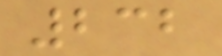232
